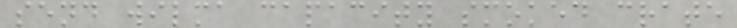send wilma capacity smoked crate
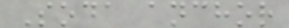Soda anchor
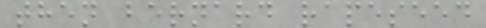then bernard rapeseed
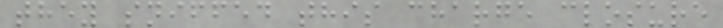they sniffed this charge closure
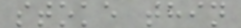stoke thin
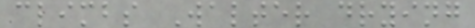climbs Walter drying
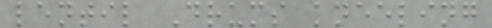lentil Drums kneeling
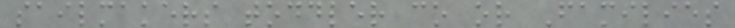sailmakers toddler co or Families
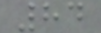84
